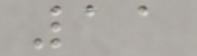11
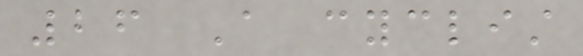26 A cyclist
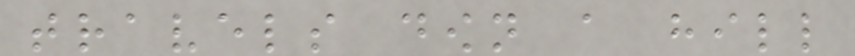travels down a hill
